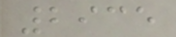2935
